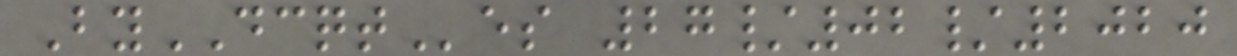ByDCQTes 27/02/2020
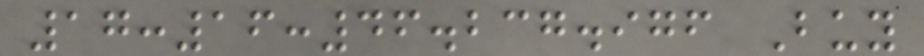17:16:46.237.976 Buy
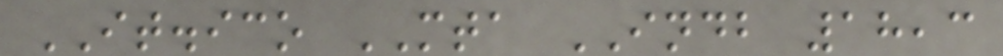IT.ico MTA INDB 18,3
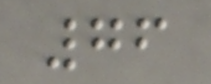76
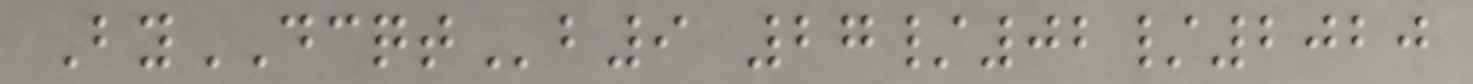ByDCQTb9 27/02/2020
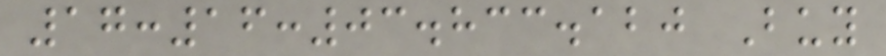17:16:03.833.120 Buy
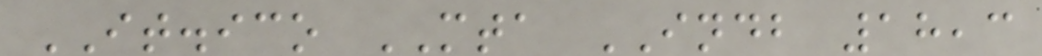IT.ico MTA INDB 18,3
